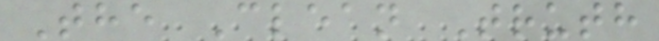The Clean Truth
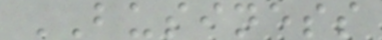BUSINESS
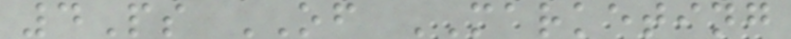4Ps OF MARKETING
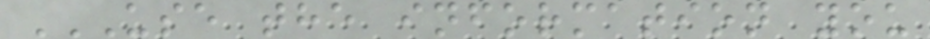USE THE INFORMATION YOU
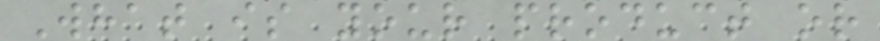What is your product or
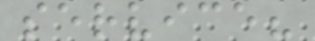service?
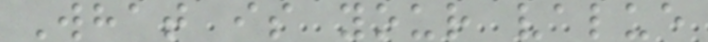What is your value
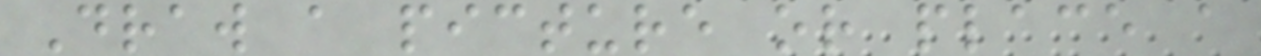Draw a picture or place a
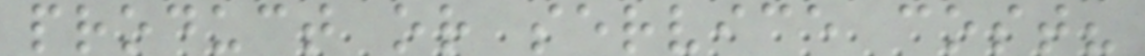product or service cost?
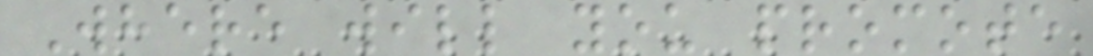Where will you promote
